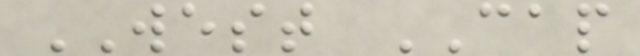WEST CAP
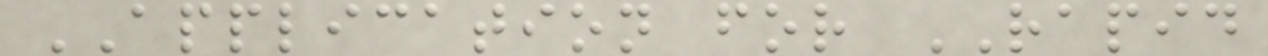APPLICATION for RAPID
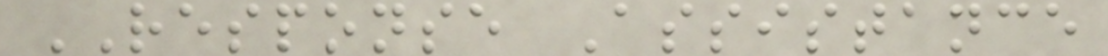RESPONSE Assistance
